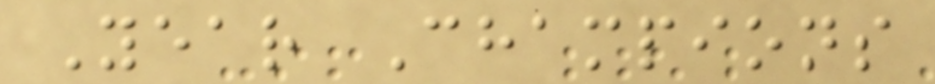Year Champions
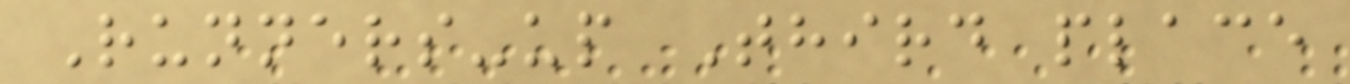Runners-up Third place
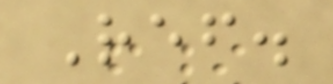Ref.
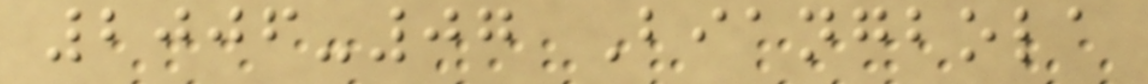2006-07 Biangbola
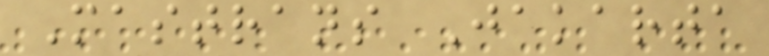Mastrans Jakarta
